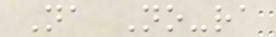Na No-ra
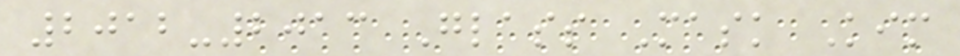2012-2013 Glass Mask Kim
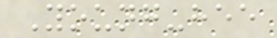Young-hee
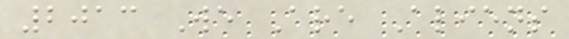2013 We Are Aliens
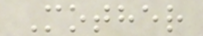Mother
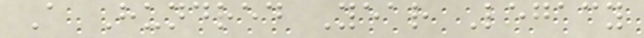A Hundred Year Legacy
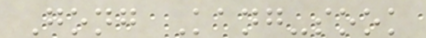Gong Kang-sook
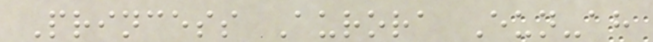Princess Aurora Eun-ah
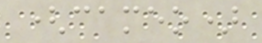(cameo)
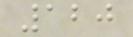120
